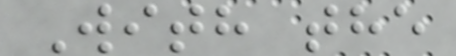With the
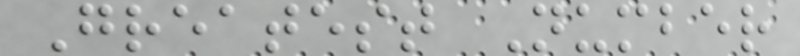Greatest Number
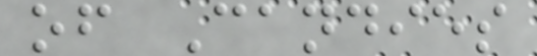of Candies
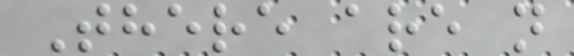There are n
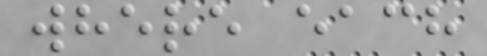where each
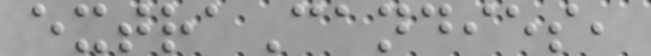extraCandies,
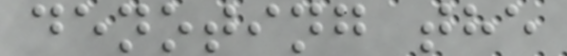denoting the
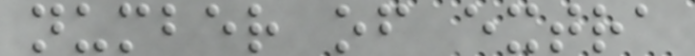number of extra
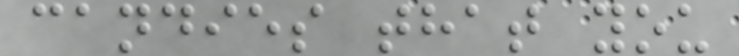candies that you
